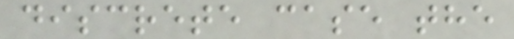discrete case the
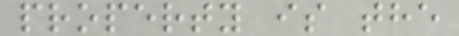property is the
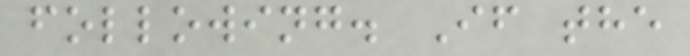following. If the
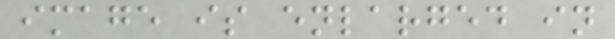image is enlarged in
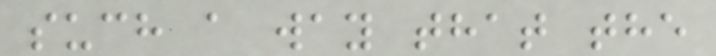such a way that the
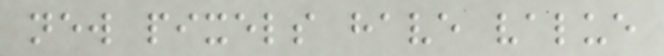new pixels have value
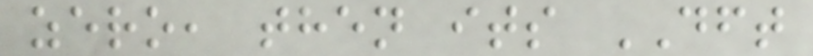zero, then its DFT
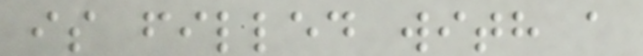is filled with a
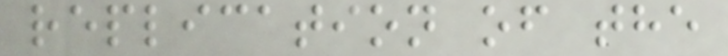replication of the
